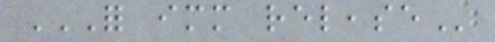FOR IMMEDIATE RELEASE
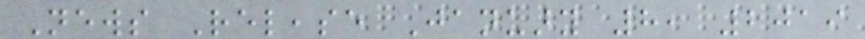News Release January 8, 2019
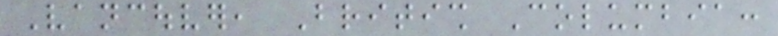Vancouver, British Columbia:
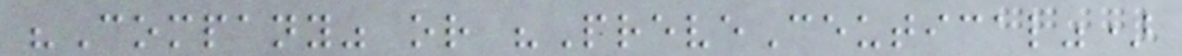"Company" or "PreveCeutical")
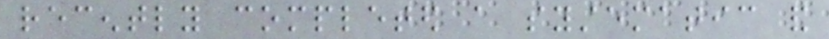recently completed a systematic and
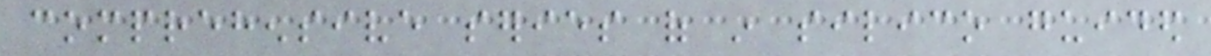comprehensive series of in silico guided
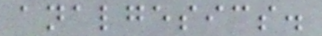analgesics.
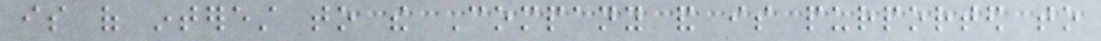is of interest to the Company and is purported to
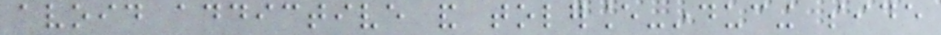avoid addictive and tolerance-inducing side
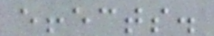effects.
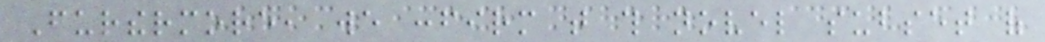Furthermore, we confirm that this novel subset of
